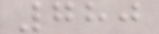780
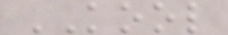KOOL
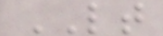LT
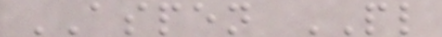ASPEN PL
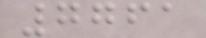7761
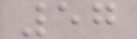57
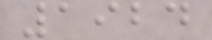1924
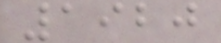1920
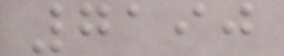7190
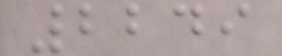2249
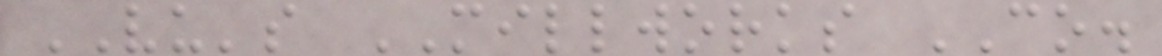VU's MILLWORKS CO.
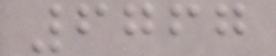6767
